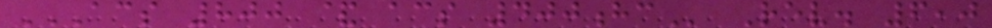ACS 800 & ACS 400HC Rev. 6,0
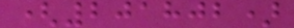(201802)
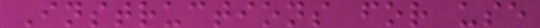Instructions for use
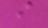i
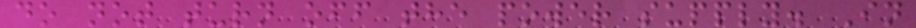do not turn off the power supply. In
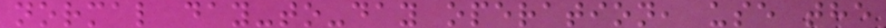normal day-to-day operation, use the
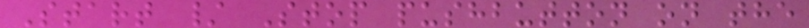Start / Stop pushbutton on the
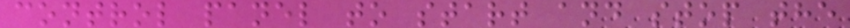control panel to start and stop the
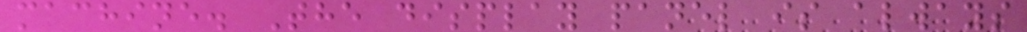machine. The display panel is always
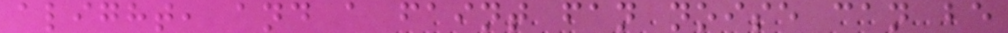alight, and a faint fan noise can be
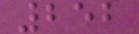252
